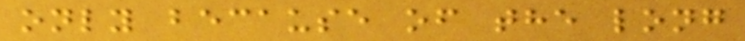only because of the long
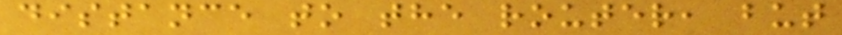distance to the router, but
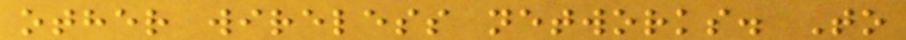other wireless networks. To
